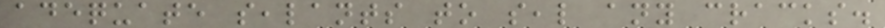adequate sealants to seal any cracks.
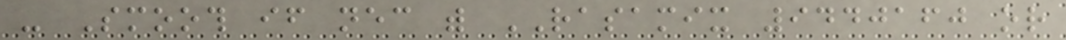- Smooth if necessary with RASAMIX 9440160 or
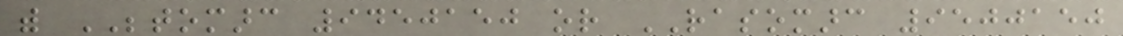with BETOMARC 9450150 or RASOMARC 9500150
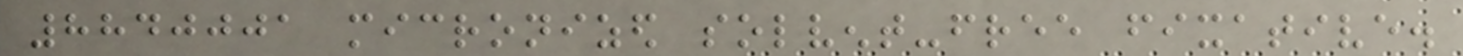8840001 micronized solvent-free fixative.
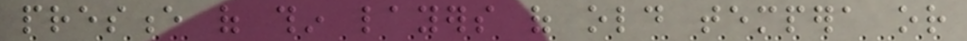presence of thin layers of old tempera or
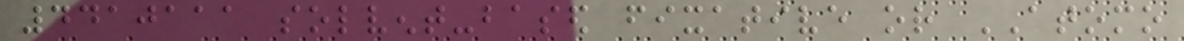4410111 solvent-based fixative or ATOMO
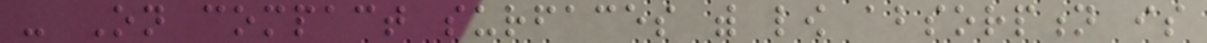- On compact surfaces with low absorption is
